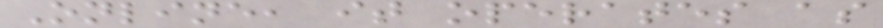Online, it operates as
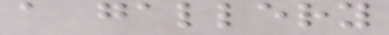a gallery
